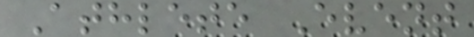Athlete Event
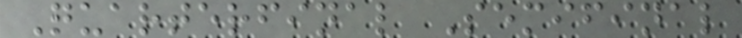Quarterfinal Semifinal
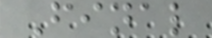Final
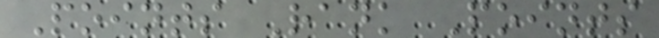Points Rank Points
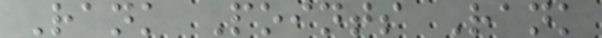Rank Points Rank
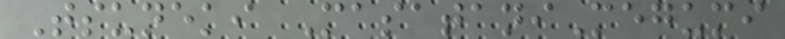Tsuneki MasataniMegumi
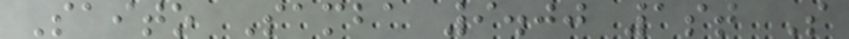Saito Samba 9.00 1st S
